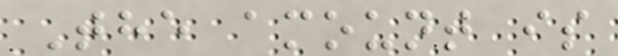The amount is
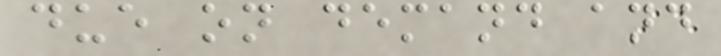due on demand and
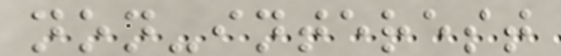non-interest
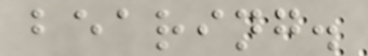bearing.
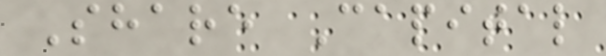Share Capital
